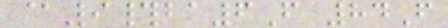@9#ba6F 84F
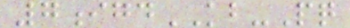7igdKB-Pq
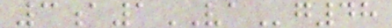3a1VAg48
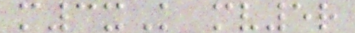m3xK mv5r
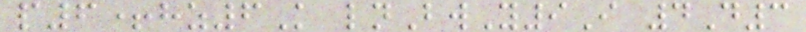p6+hz6K lnBwY9I 4D3
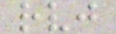rvj
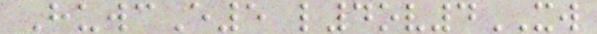HuwcE5 l4ov4XW
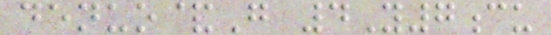denuo&G 4Y7cu
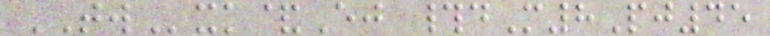TWxk&Ej #dM8Pj45
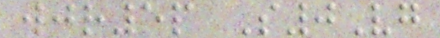wjr5p S0Vg
